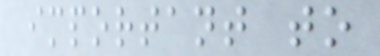important to
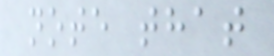note that
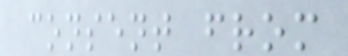consent from
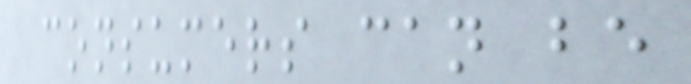consumers can be
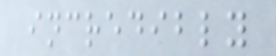incredibly
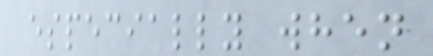especially when
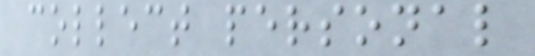collect personal
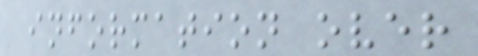information over
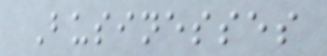Businesses
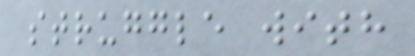struggle with
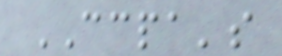CCPA's
